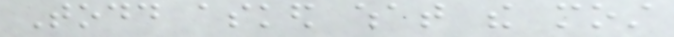Todd asked what the most
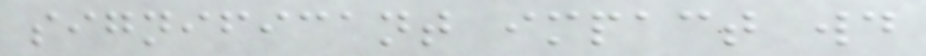significant impact would
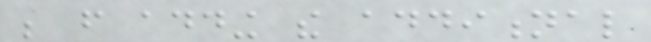be from adding the additional
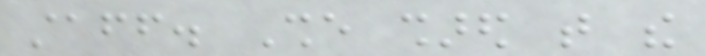staff. She shared that the
